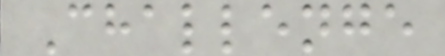Challenge
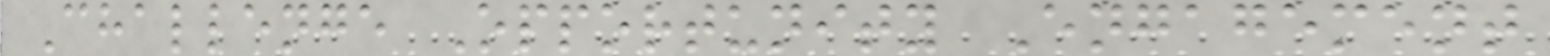Challenge Opportunity Engagement
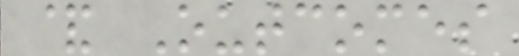& Outcomes
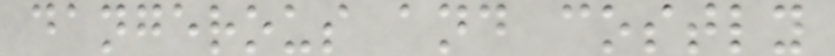dangerous and costly
